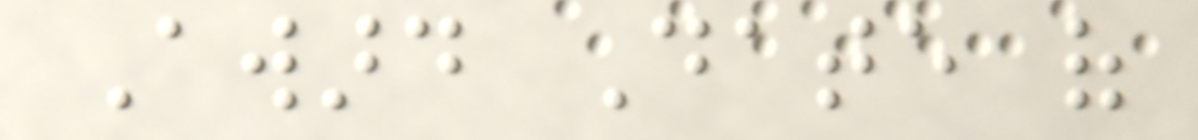Award Date of
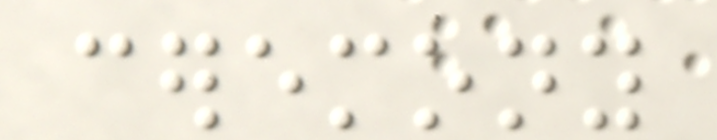ceremony
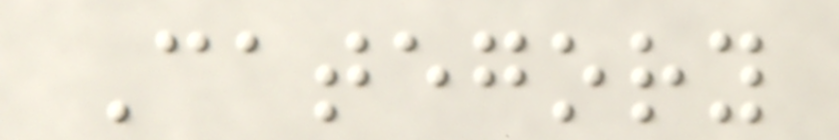Category
